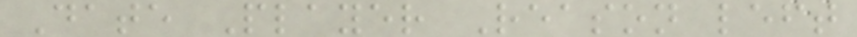Date Player Reason left
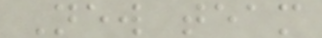New team
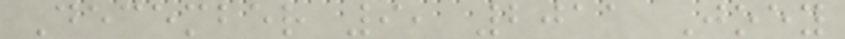December 9, 2011 Joey
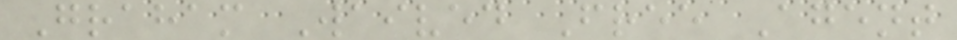Graham Waived Free Agent
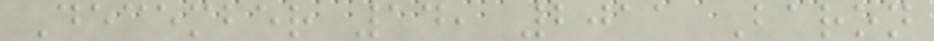December 14, 2011 Baron
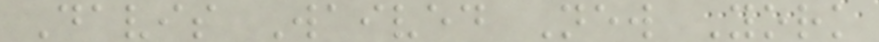Davis Waived New York
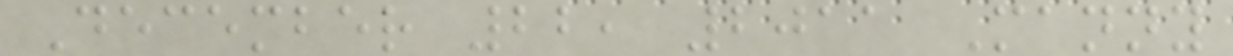December 22, 2011 Manny
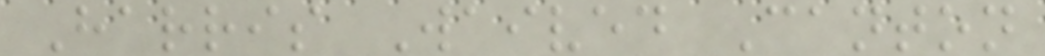Harris Waived Canton
